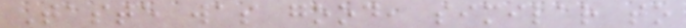Taste was good, similar to
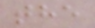the
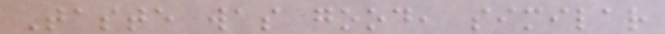Taste was good, similar
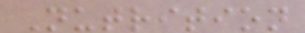Nutrition
